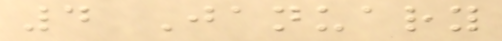4 January
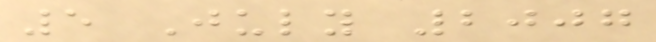5 July 2007
